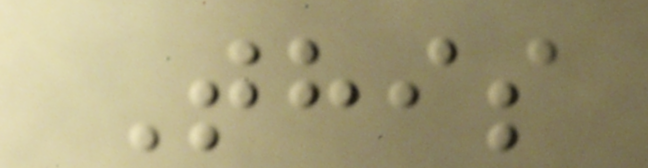This
